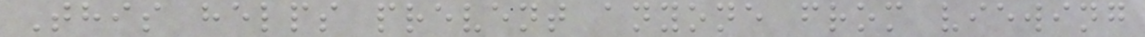This helps prevent anyone from viewing
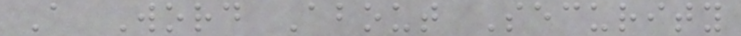A Word About Security
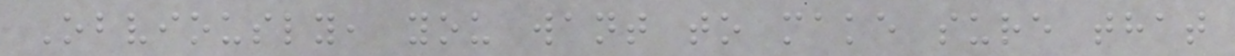Obviously, you want to make sure that
